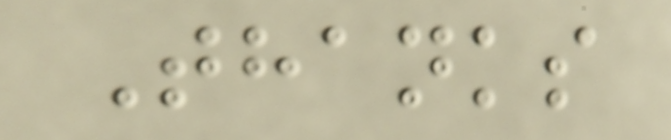Thanks
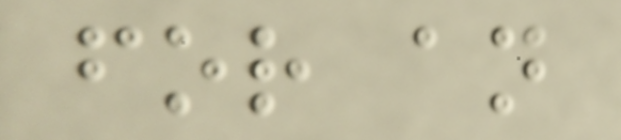for an
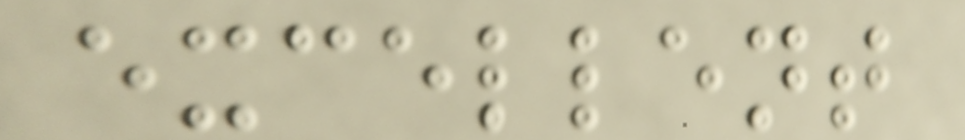excellent
